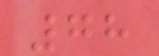78
